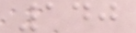140
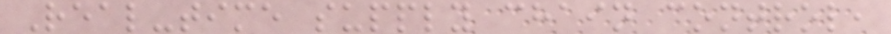Real-time supply chain control,
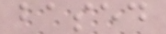based
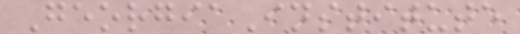GeorgiaInstitute
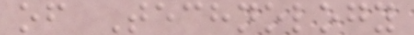of Technology
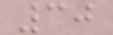30
